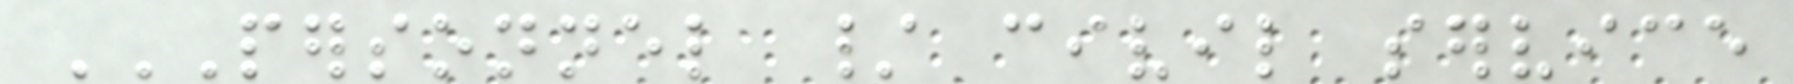PERSONNEL / CIVIL SERVICE
